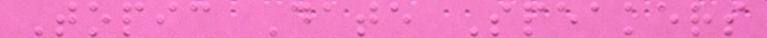Topic Date Speakers
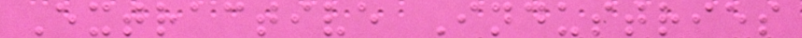Extractive Industries
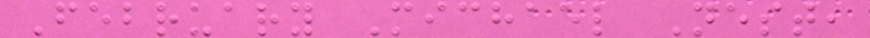February Michael Nest,
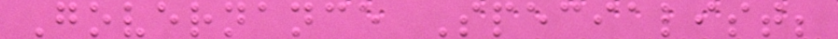Governance Specialist;
